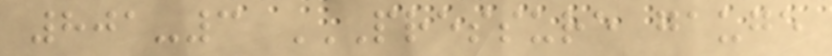801-3 PRESSURE GAUGE
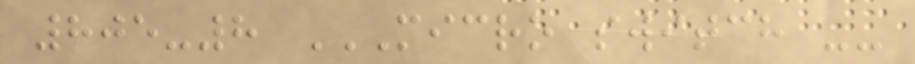805-8 MICRO SWITCH --
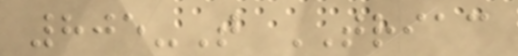805-T TRIAC
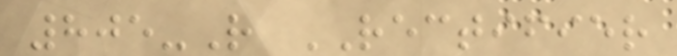805-R RECTIFIER
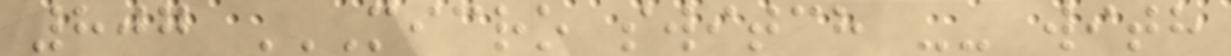807 MICRO SWITCH -- WITH
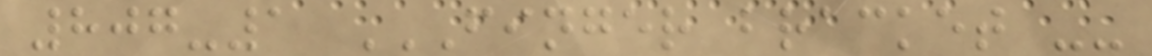807-1 FINGER BRACKET --
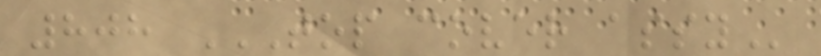808 TOP COVER ASSY
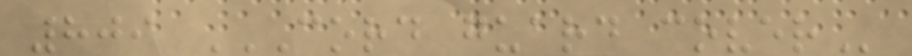809 CORD GUARD COVER
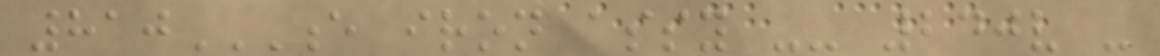810E IRON ASSY -- 240V -
